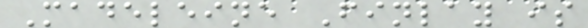Madeleine Finlay is
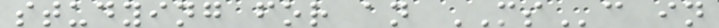studying for an MSc in
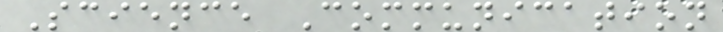Science Communication
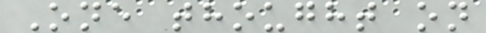One thought on
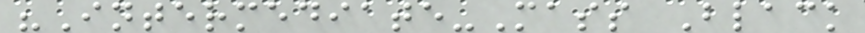"Intermediate-Mass Black
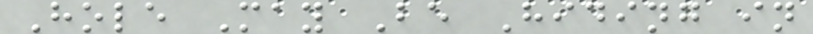Hole May Be Hiding in
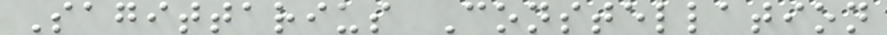Sagittarius Constellation
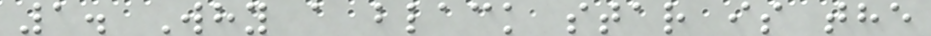1. Why a black star is the
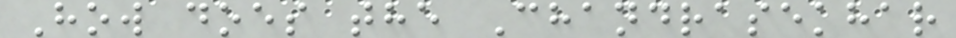How does the Chandrasekhar
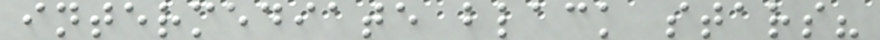intermediate black stars?
